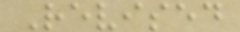Revised
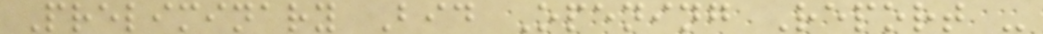Preliminary Bid Opening Report -
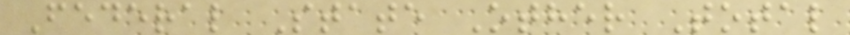Federal State Other Total
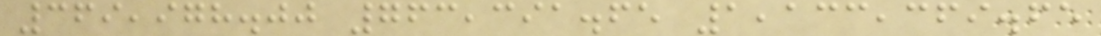369,978.00 763,391.65 1,133,369.65
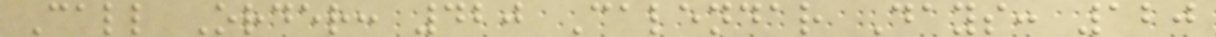Call Order: 420 Calendar Days: 120
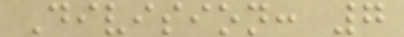Division: 7
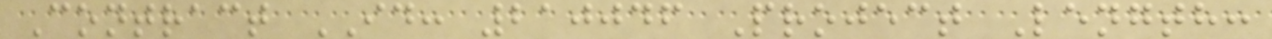Contract ID: 210046 Project Length:
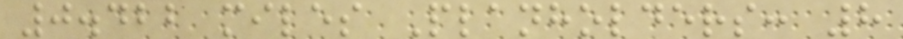0.422 miles Planholders: 8
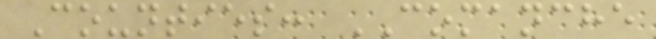Counties: COMANCHE
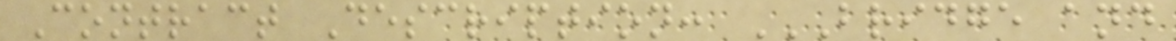Contract Description: BRIDGE AND
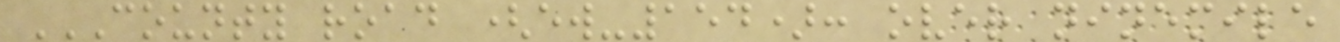COUNTY ROAD (EW-154): OVER NINEMILE
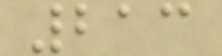213
